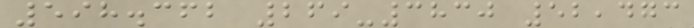598.362 269-3830 52,473
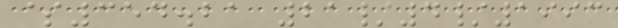$354.21 21/4/1993
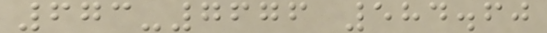673-7676 584.60
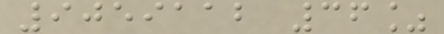9059112 36%
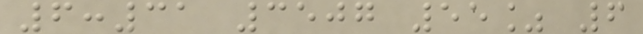6:31 3507 55% 6
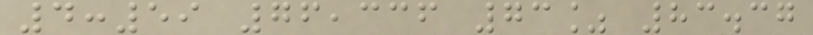4:59 76,336 73% 83.37
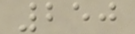250
